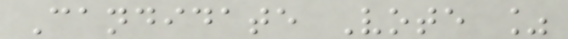Candidate Vote %
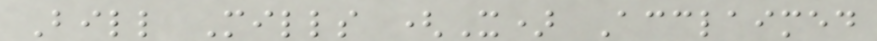Bill Mills (X) Acclaimed
